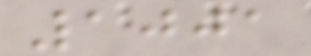1001
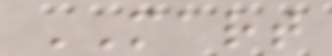MART
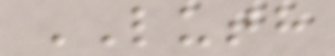LUTH
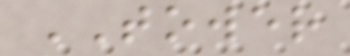TOWER
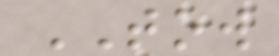TOW
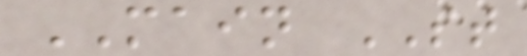MAIN ST
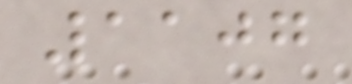1107
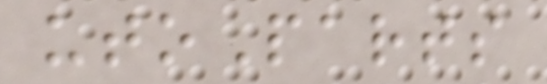utoParts
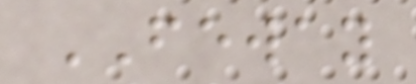FEWAY
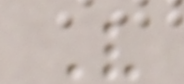V
